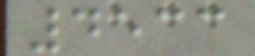4533
